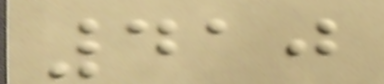410
